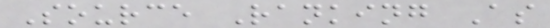Source Ranking As
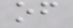of
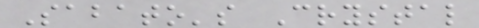Sabato's Crystal
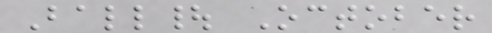Ball| October
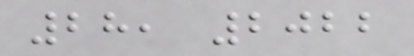28, 2022
